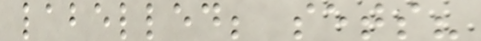labelled; sets?
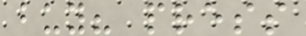buy? press
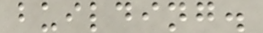building.
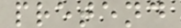pretend
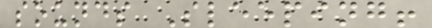sounds Sleeping!
